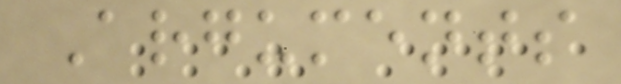Arguments
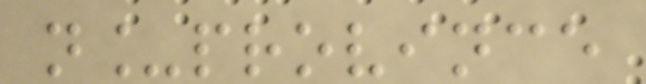n_province
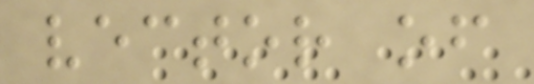vector of
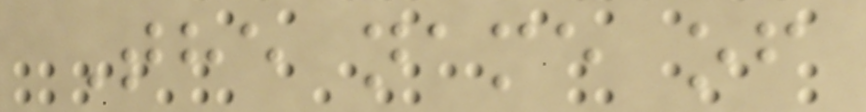The name of
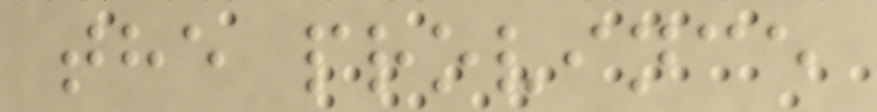the province
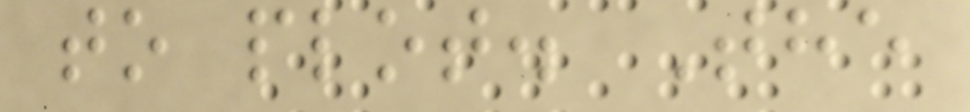to plot. The
